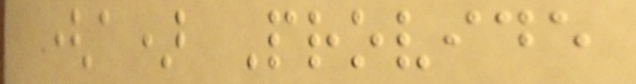(a) Provide
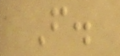F.
